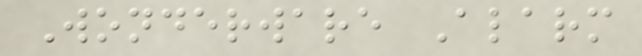Wonderware Alarm
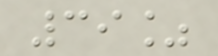39%
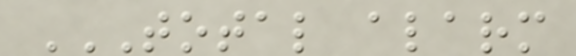TOTAL ALARM
